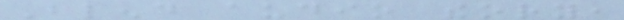Blend audio theory,
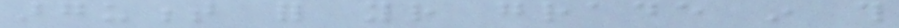argument for your grade in this
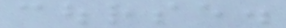course.
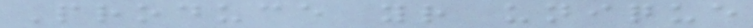Produce your unique
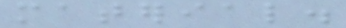material.
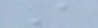A
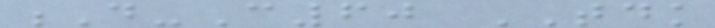D-C60 TDK
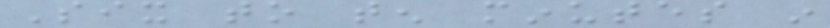Six to ten minutes in
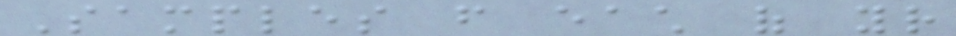Samples from each of your
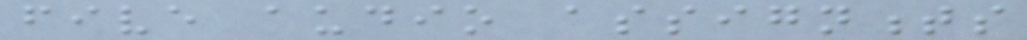five audio assignments
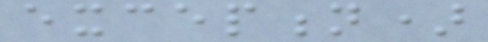exception)
